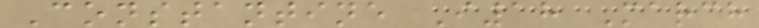Constantine I18 March
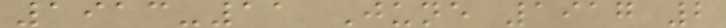1913-11 June 1917 2
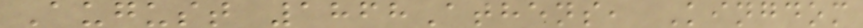August 1868Athens, Kingdom
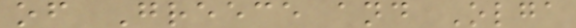of Greece and Olga
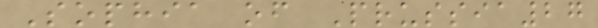Sophia of Prussia27
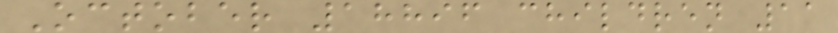October 18896 children 11
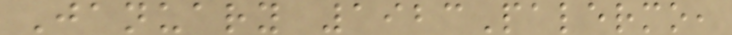January 1923Palermo,
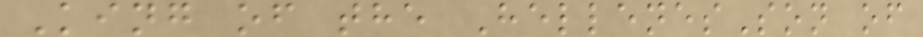King of the HellenesSon of
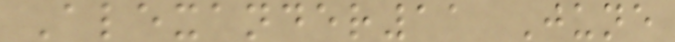Alexander11 June
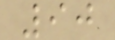90
